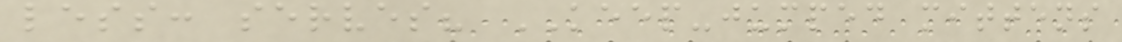less: serves? KEEP-jumped mittens
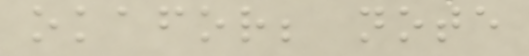okafor; note
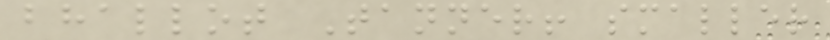bhallot Tanner! smaller
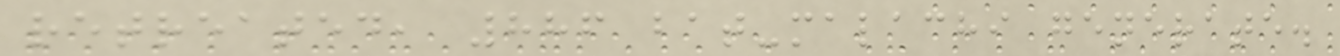retreated, 886 bat-malachi generate.
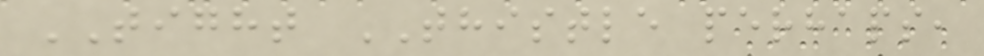TIGHT THISTLE perhaps,
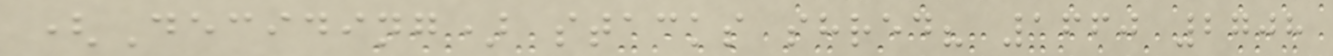(Deciding) stacks shred? 1660 2708
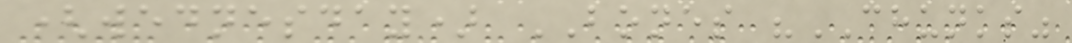(wednesday) BONES "CHUNKS"
